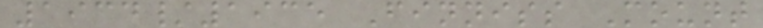1934/1935 Finniss Mount
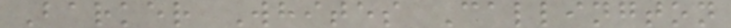Barker Whites Callington
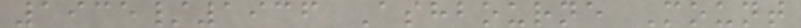1935/1936 Ashbourne Mount
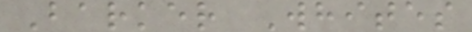Barker Whites
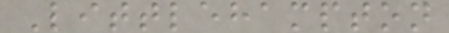Littlehampton
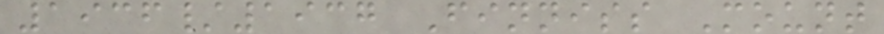1936/1937 Finniss Mount
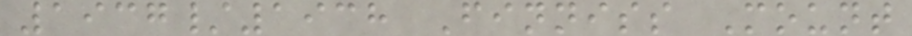1937/1938 Finniss Mount
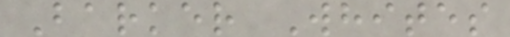Barker Whites
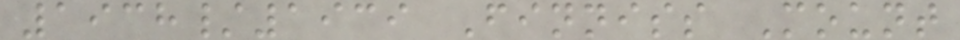1938/1939 Finniss Mount
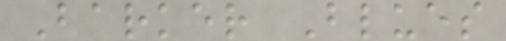Barker Blues
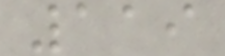119
